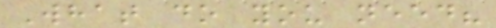What do you need?
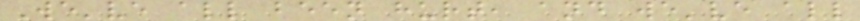We've all been hurt, and we've all
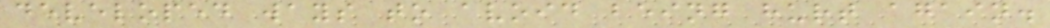developed ways to avoid being hurt again.
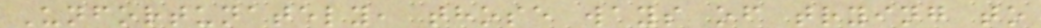Unfortunately, those ways of trying to
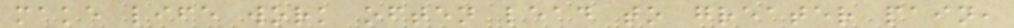make life work often lead to greater pain,
